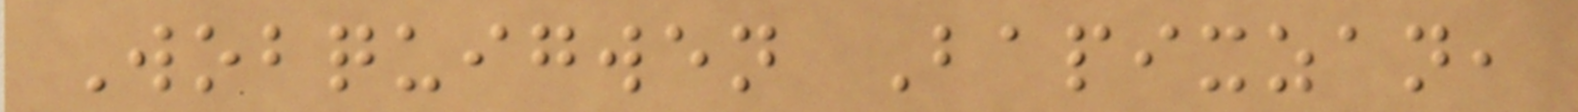Wobquigwen Bapixzan,
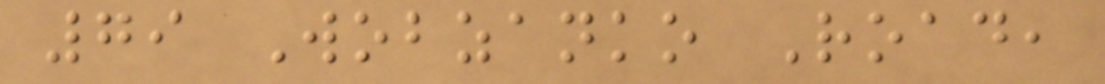79 Wobzanko Road,
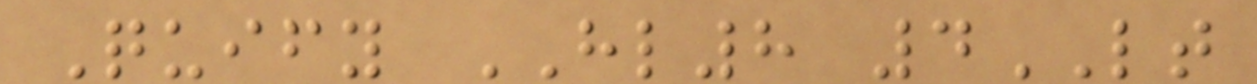Quify HL8 4LT
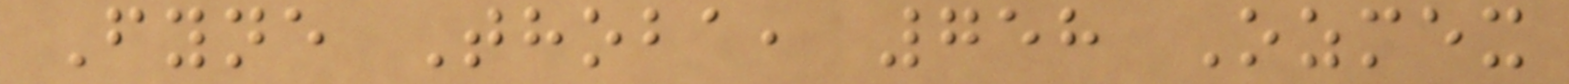Fyne Thoba, 758 Ozmex
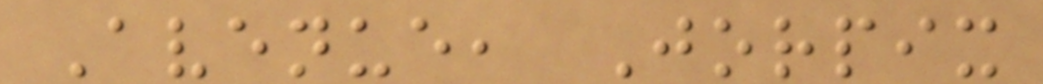Avenue, Jorpix
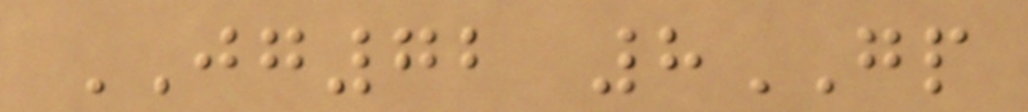JG72 8GP
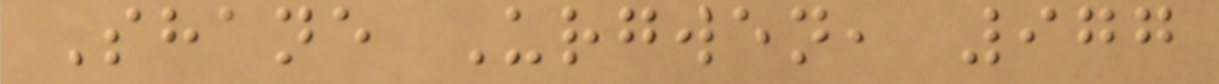Shane Urgwen, 977
